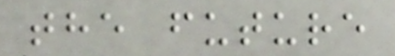the future
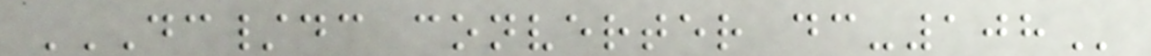DC/DC CONVERTER DC-108
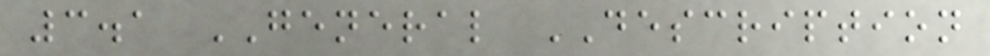3.1 GENERAL DESCRIPTION
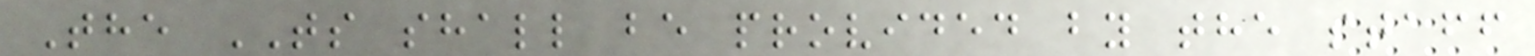The TS shall be provided by the staff
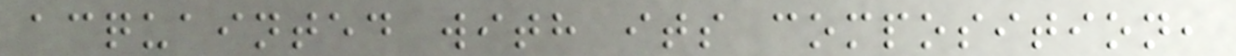acquainted with its composition,
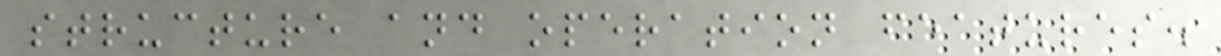structure and operation features.
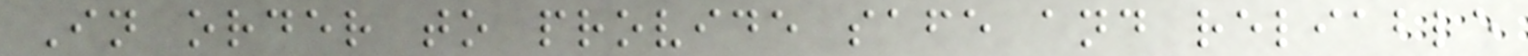In order to provide safe and reliable
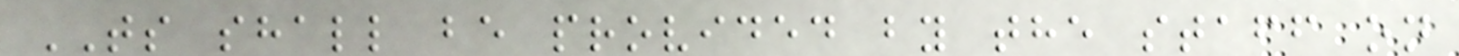TS shall be provided by the staff on
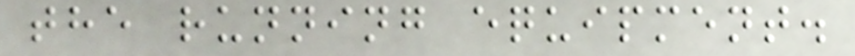the running equipment.
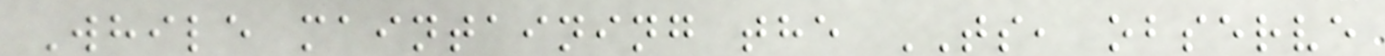While maintaining the TS, observe
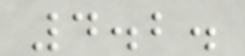4.2.
